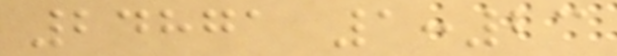24871 1:23
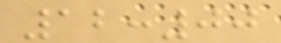12:00
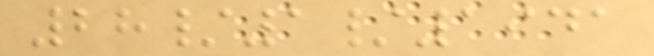28/1/1941
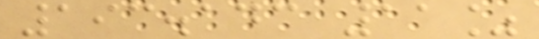193.143 11%
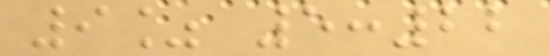9% 5:22
